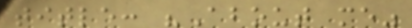title: "About me"
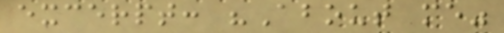excerpt: "About me"
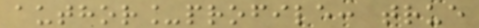author_profile: true
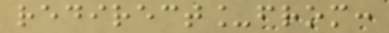redirect_from:
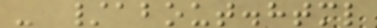- /about.html
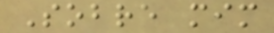Sobre mim
